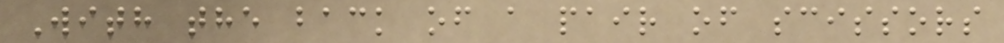With the back of a pair of scissors
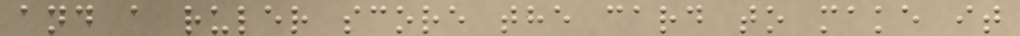and a ruler score the card to make it
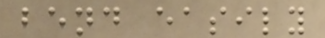bend easily
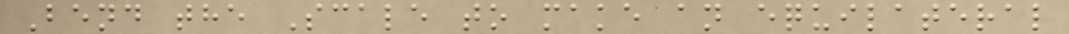Bend the Scale to make an equilateral
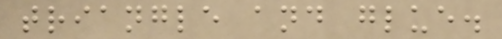triangle and glue.
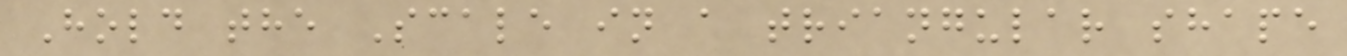Hold the Scale in a triangular shape
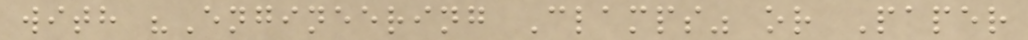with "Engineering Clamps" or Paper
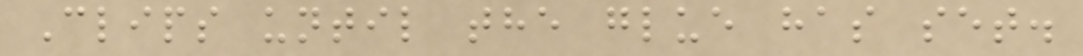Clips until the glue has set.
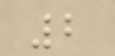2
